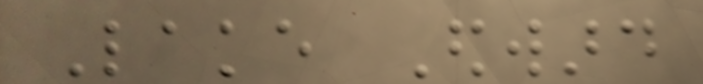Lake Edward
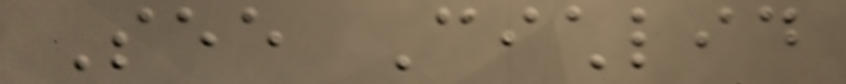See Cichlid
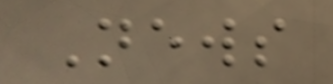News
